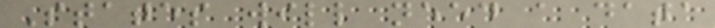States will need a data
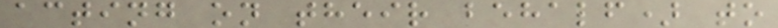acting on their behalf) to
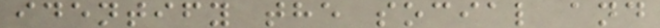identify the social and
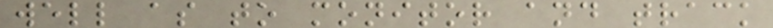well as to monitor and track
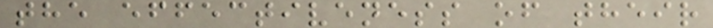the effectiveness of their
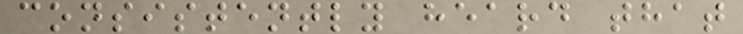consistently heard that
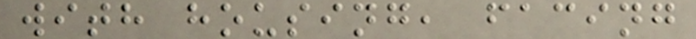with housing, facing
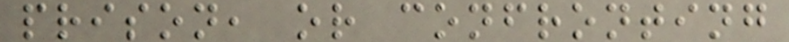prison, or confronting
